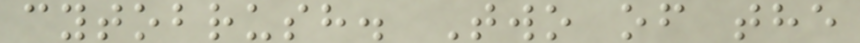cytobrush. Two of the
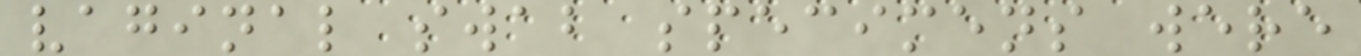vaginal swab specimens were
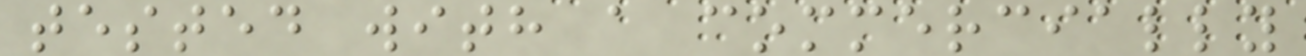tested with a commercially
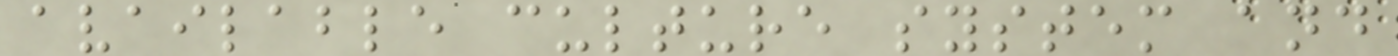available culture system and
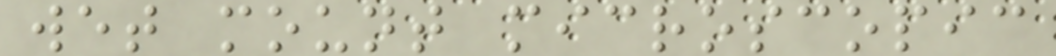wet mount microscopic
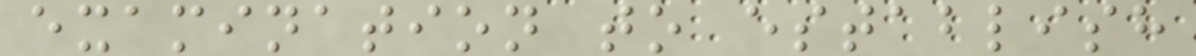examination to establish
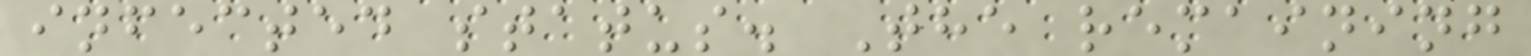infected status. The remaining
